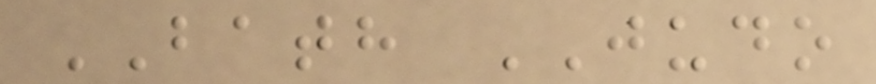BATH JUDO
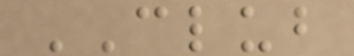CLUB
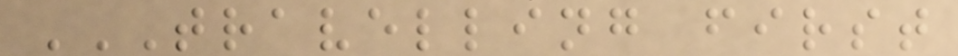TRAVELLING FIRST
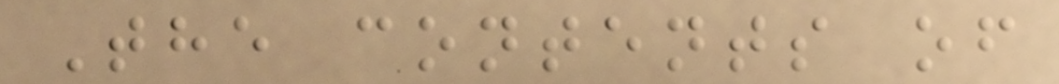The contents of
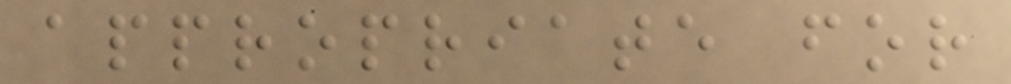appropriate for
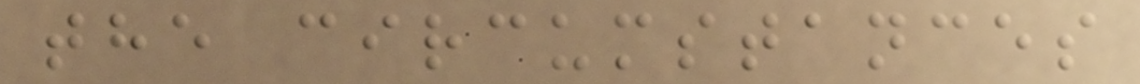the circumstances
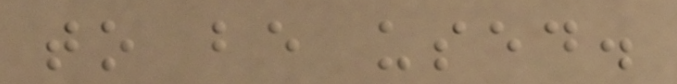to be used.
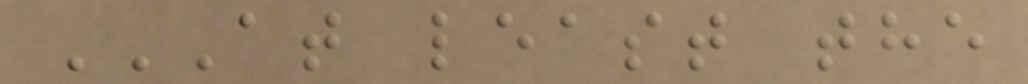AT LEAST THE
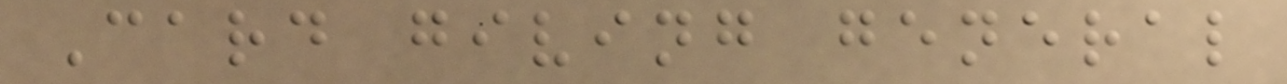Card giving general
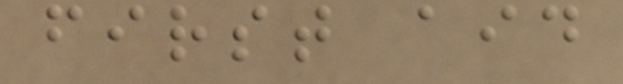first aid
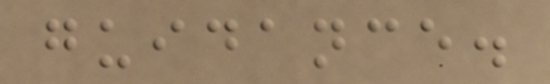guidance.
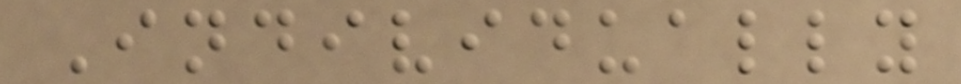Individually
